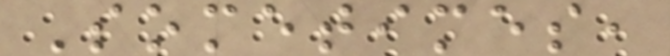Sometimes,
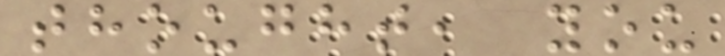thought, you
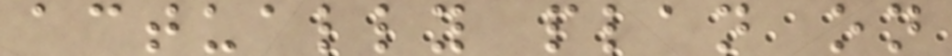actually plan on
